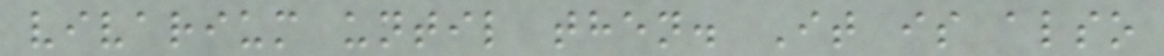vivarium until then. It is also
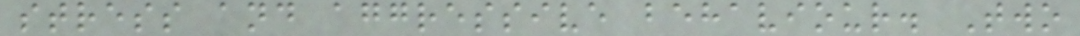stress and aggressive behaviour. Two
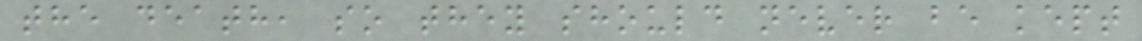the death, so they should never be kept
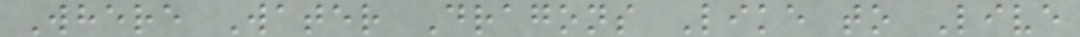Where Water Dragons Like to Live
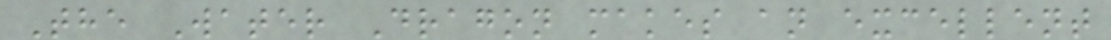The Water Dragon makes an excellent
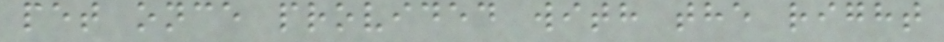pet once provided with the right
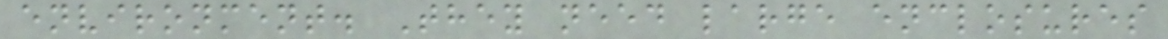environment. They need large enclosures
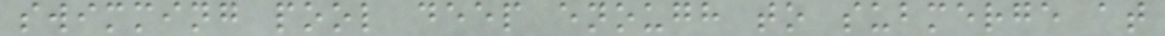swimming pool deep enough to submerge at
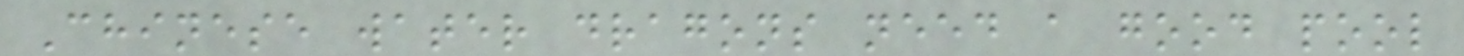Chinese water dragons need a good pool
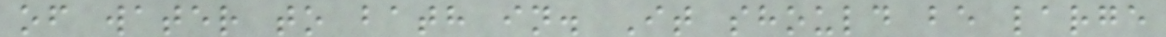of water to bath in. It should be large
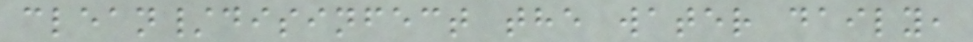clean/disinfect the water daily,
